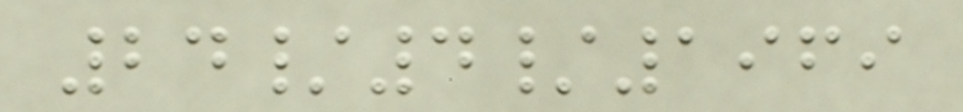24/4/1969
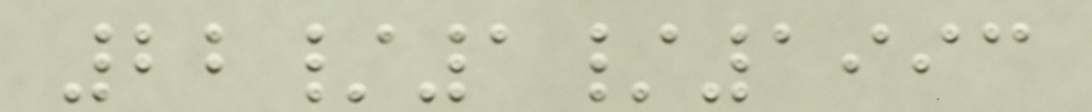22/1/1993
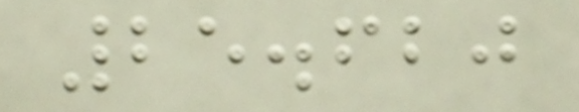25.620
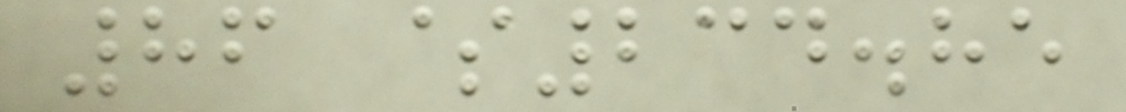86 $234.85
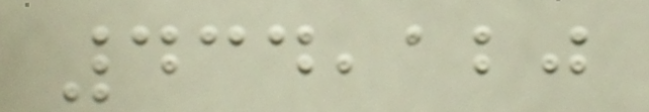434,120
